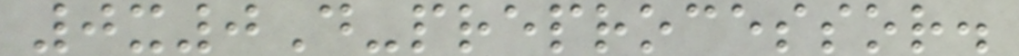0x0D-preprocessor.
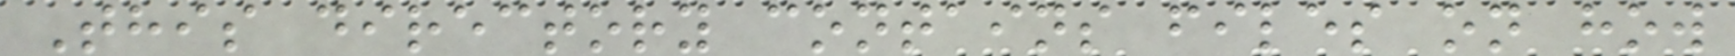This directory contains files on how
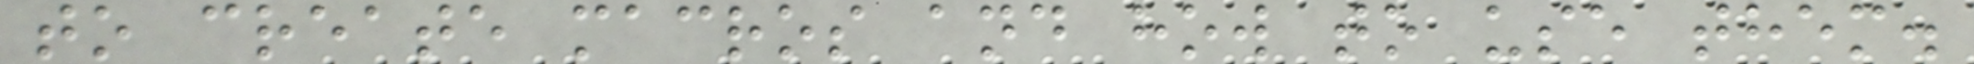to create macros and how to use them.
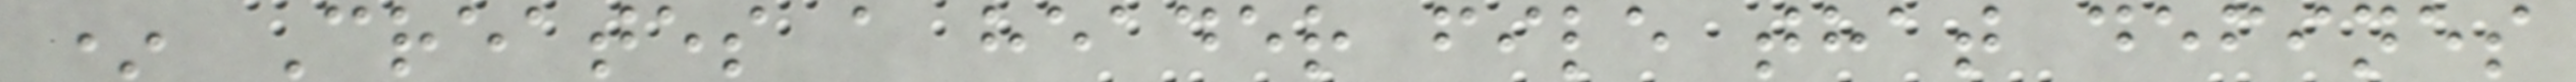* Creates a header file that defines
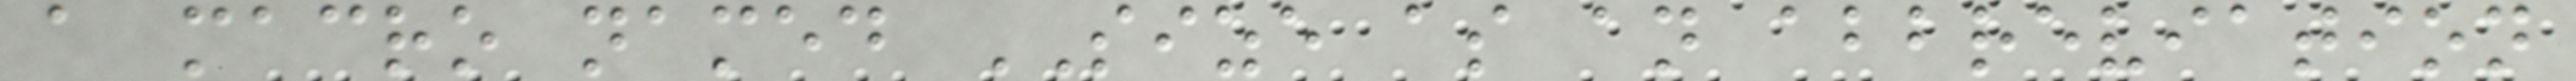a macro named SIZE as an abbreviation
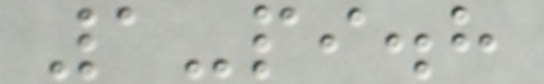1-pi.h
